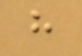h
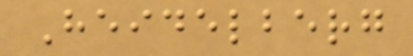Heidelberg
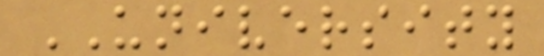UNIVERSITY
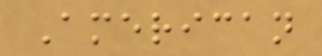American
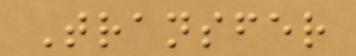Transfer
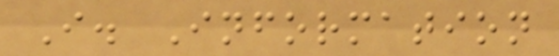I. Information
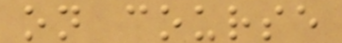on course
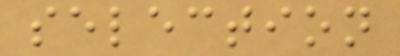selection
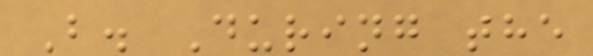B. During the
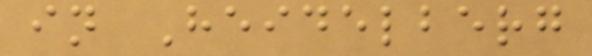in Heidelberg
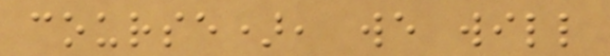course), we will
